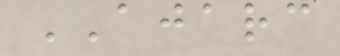AJARC
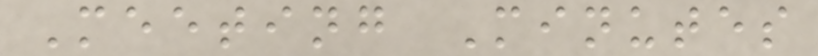Meeting Minutes
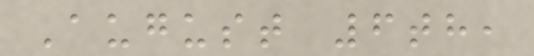August 6th,
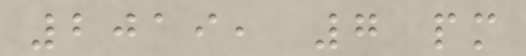2019, 7 pm
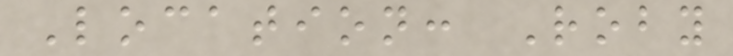Location: Roby
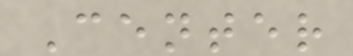Center
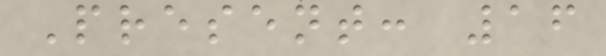Present: 16
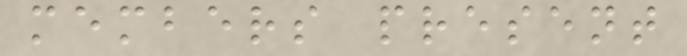members present
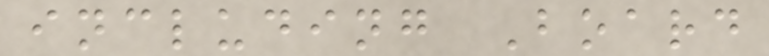including Board
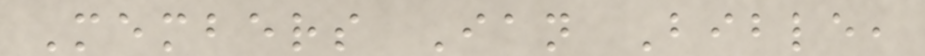Members Ian Bible,
